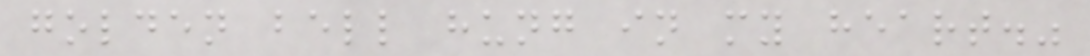golden bell hung in my heart."
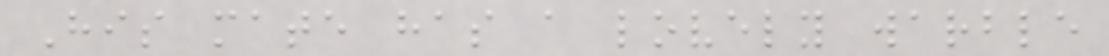His mate has a lovely warble
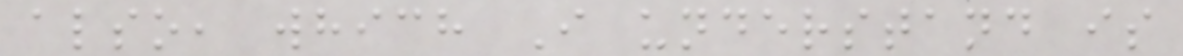also, which I understand is
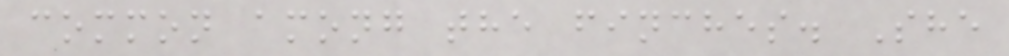common among the finches. She
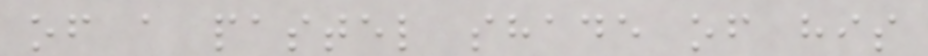of a pastel shade of his
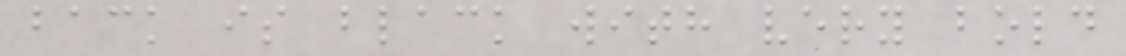back is black with very bold
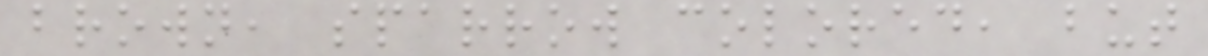brown, sparrow colored, but
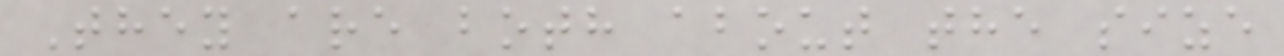They are both about the size
